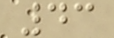43
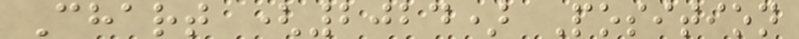Chart (2024) Position
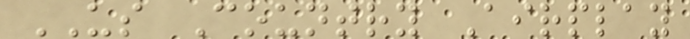US Country Airplay
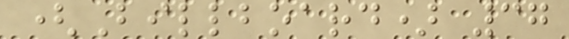(Billboard) 37
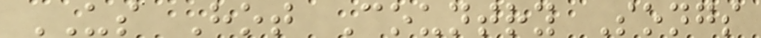US Hot Country Songs
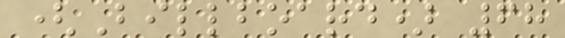(Billboard) 68
